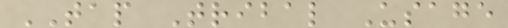TAP Tribal Usage
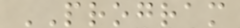PROGRAM
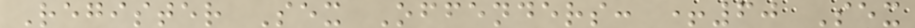Register Sex Offenders: +60 Sex
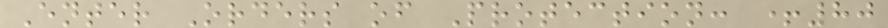Enter Orders of Protection: +80
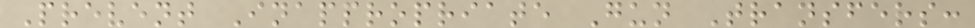Prevent Inappropriate Gun Transfers:
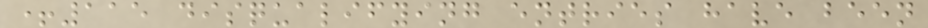+115 disqualifying entries have been
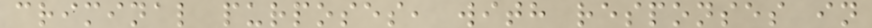criminal purposes, with responses in
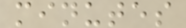minutes
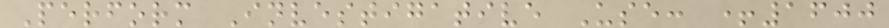Perform Investigative Use: +1600
